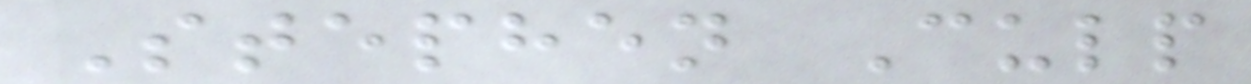Stephen Culp
